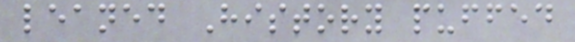leaned History puffed
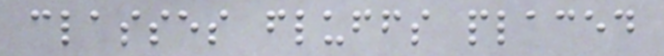classes fluffs placed
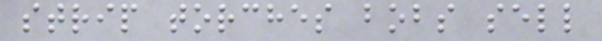strip torches bobs sell
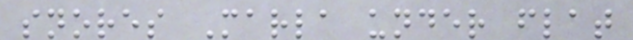snores Marla under flat
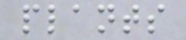plants
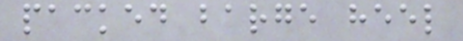packed barge heel
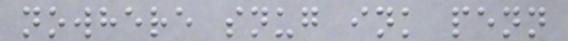nowhere snug ink penn
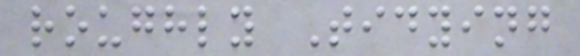roughly Tidying
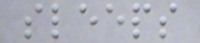sleeps
